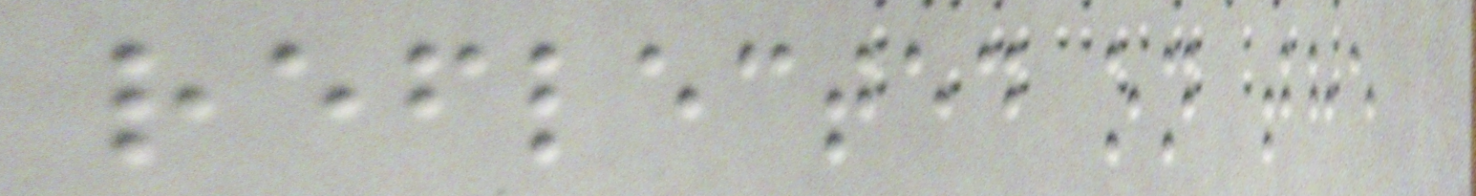reflected on the
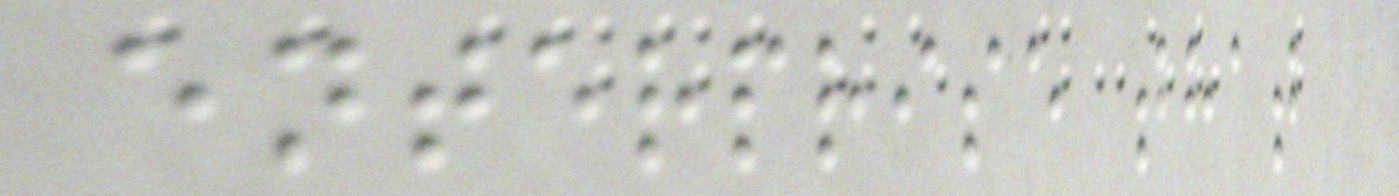enterprise that
